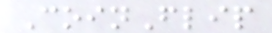CoinFlip
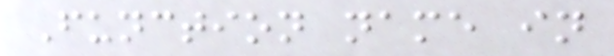Function name in
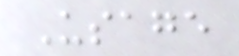Usage
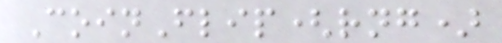CoinFlip(rng)
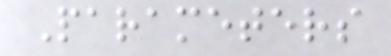Parameters
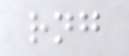rng
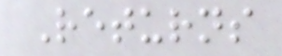Returns
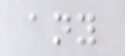any
